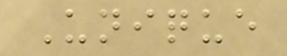Unique
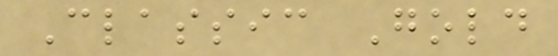Classic Gold
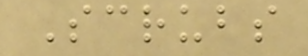Scrubs
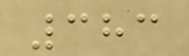383
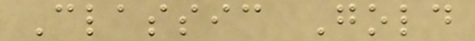Classic Gold
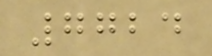7724
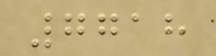7718
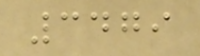3479
